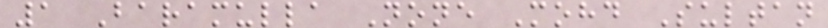1 Baramulla None Mohd Sultan
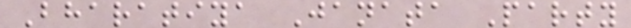Bharatiya Janata Party
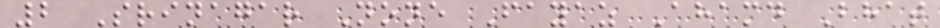2 Srinagar None Fayaz Ahamd Bhat
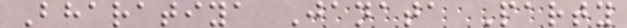Bharatiya Janata Party
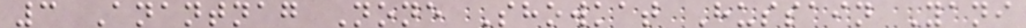3 Anantnag None Showkat Hussain Yani
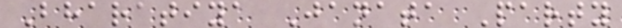Bharatiya Janata Party
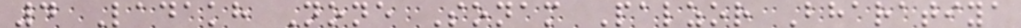4 Ladakh None Sonam Palzor Bharatiya
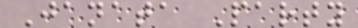Janata Party
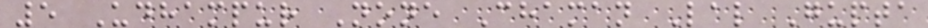5 Udhampur None Chaman Lal Gupta
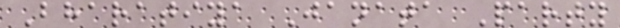Bharatiya Janata Party
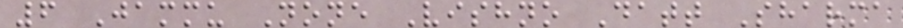6 Jammu None Vishno Datt Sharma
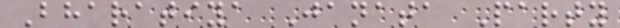Bharatiya Janata Party
